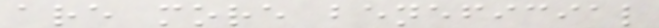are more beneficial
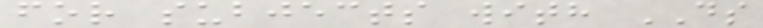for subjects with DS
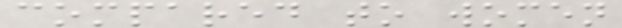compared to women
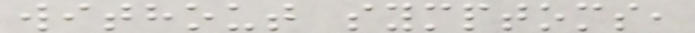without symptoms,
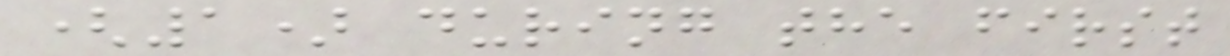(1) during the first
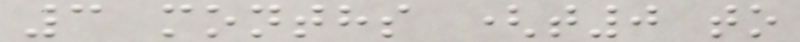3 months (t0 to
